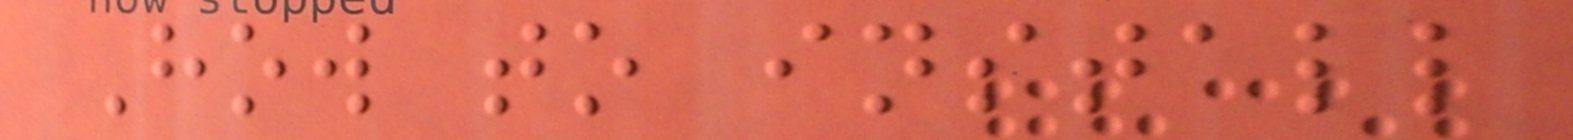How to install
